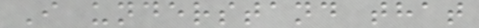I understand that
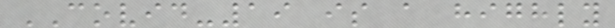COVID-19 is a highly
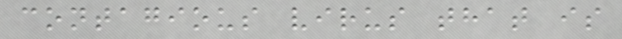contagious virus that is
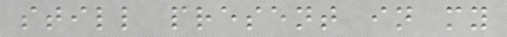still present in my
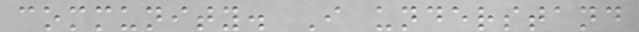community. I understand
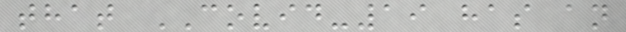that COVID-19 has an
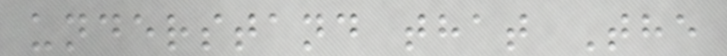understand that The
